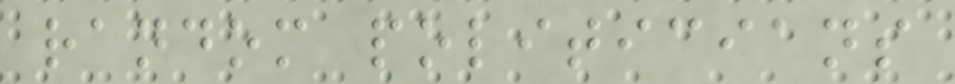random politicians
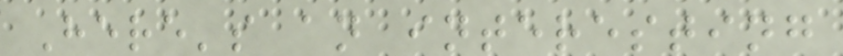Here's an interesting
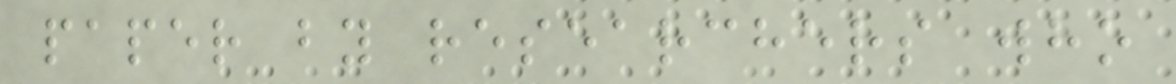paper by researchers who
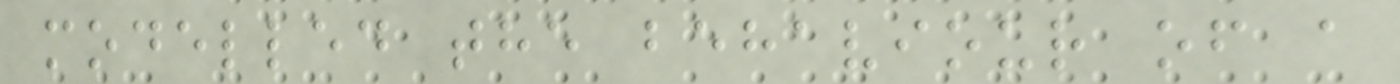modelled the behaviour of a
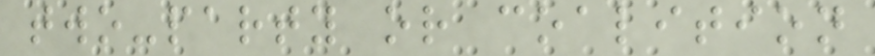two-party or coalition
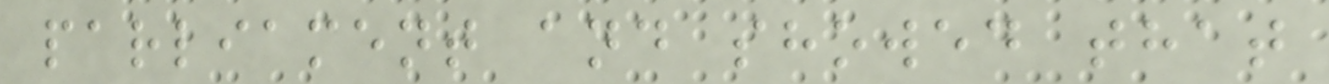parliament and showed that
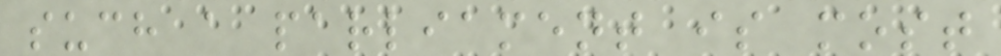such a parliament is most
